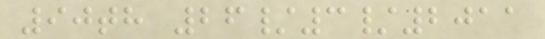90th 26/3/2011
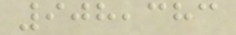908,383
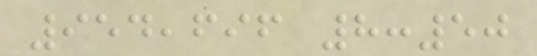954,696 8:50
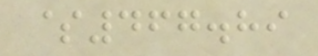$467.89
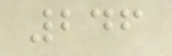246
